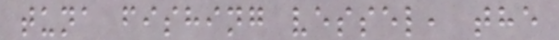tuna fishing vessel, the
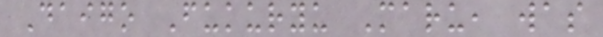Daigo Fukuryu Maru, was
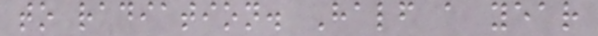to radiation. Half a year
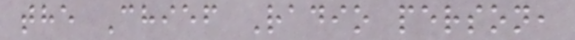the Chief Radio person,
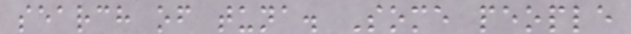search of tuna. Some people
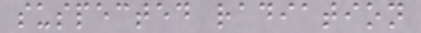suspected radiation
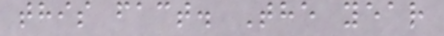this fact. The year
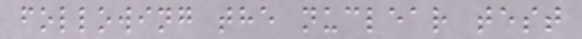following the nuclear test
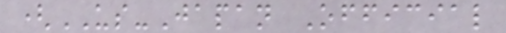(US-Japan Official
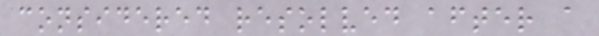considered resolved after a
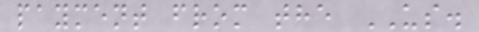payment from the US.
